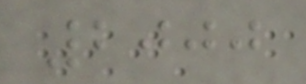2000
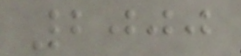2000
